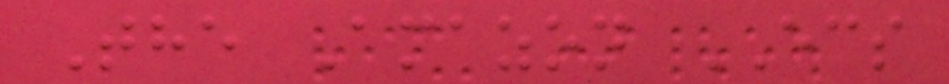The Amazon ECS
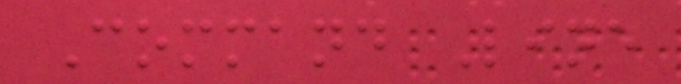Command Line
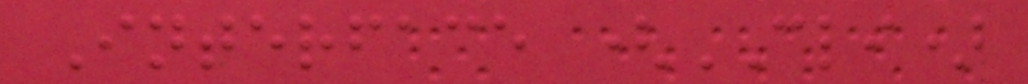Interface (CLI)
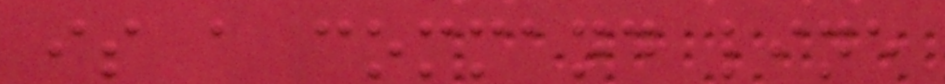is a command line
